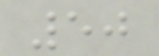50
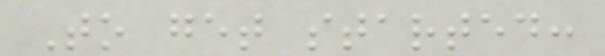To get started:
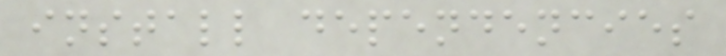install dependencies
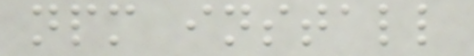npm install
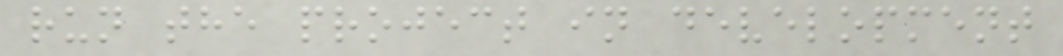run the project in development
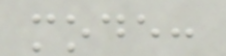mode:
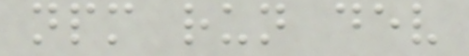npm run dev
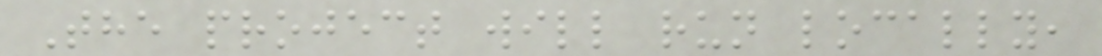The project will run locally,
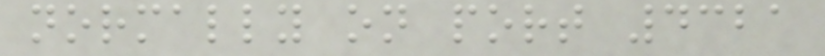normally on port 4321
